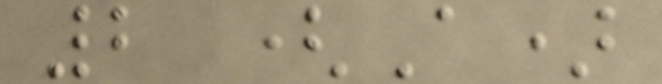2 (A)
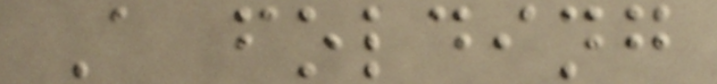A folding
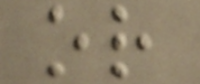or
